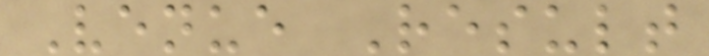Venue Result
